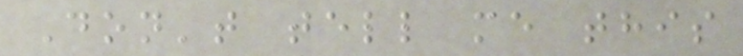Don't tell me this
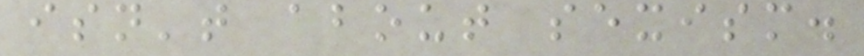isn't about sexism.
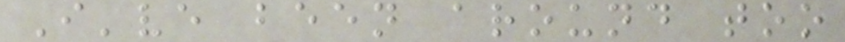I've been around too
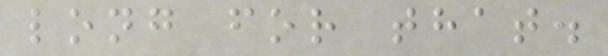long for that.
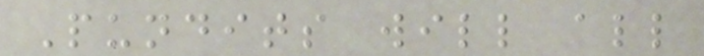Pundits will all
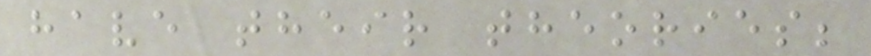have their theories;
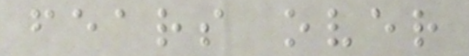fears over
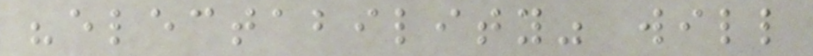"electability" will
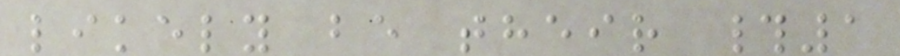likely be their #1
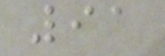91
